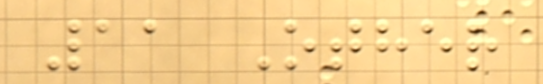11 Other
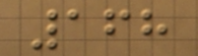168
